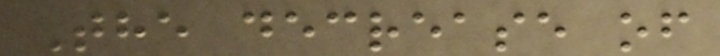The decrease of
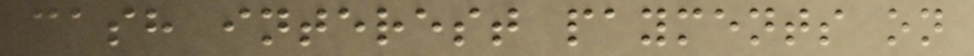cash interest payments on
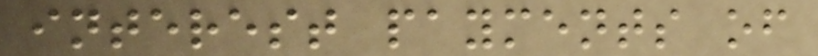interest payments of
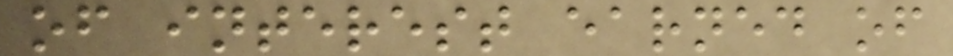of interest earned of
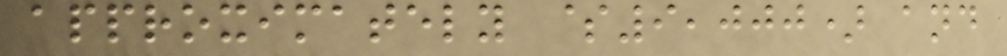approximately $9,000) and
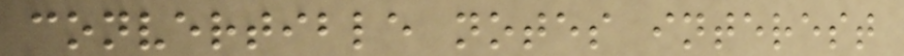convertible notes interest
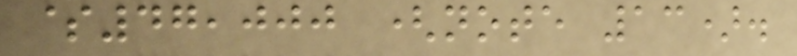$47,000 (note 13).
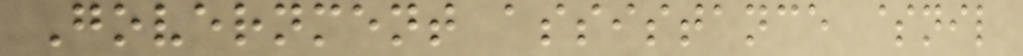Government assistance $nil
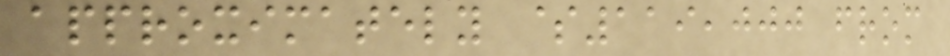approximately $119,000 from
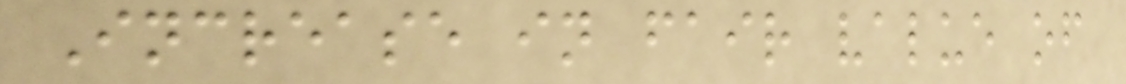Increase in fair value of
